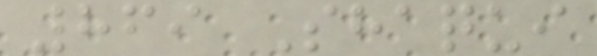869 Shaqui
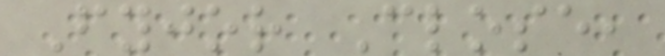Fyjor Close,
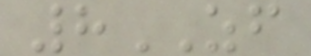8ZF
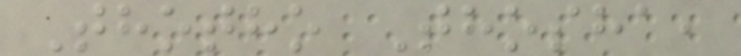Thotho Thosha,
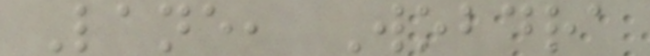Lane, Wobdra
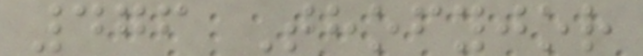476 Thofyjor
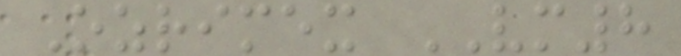Ozrimex VM8
